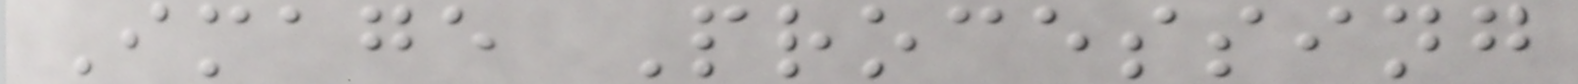Image Processing
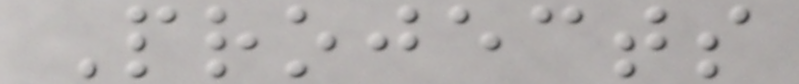Projects
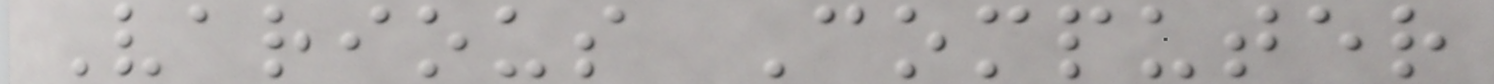Various Computer
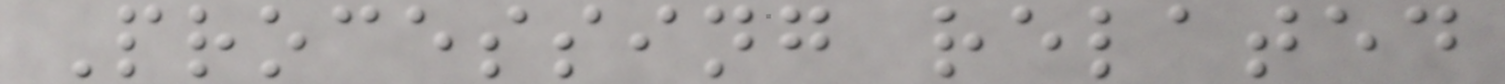Processing related
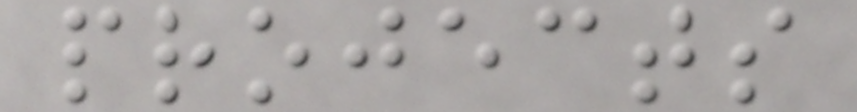projects
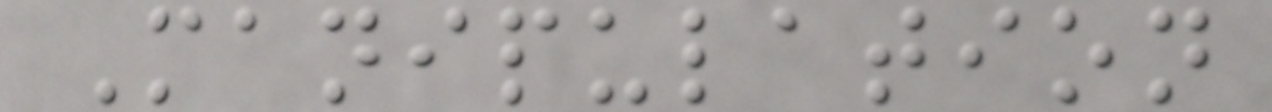Manipulation
